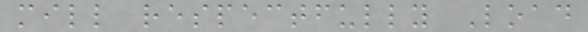mill respectfully Load
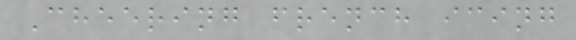Cheering french icing
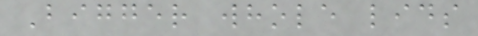Bigger whole lids
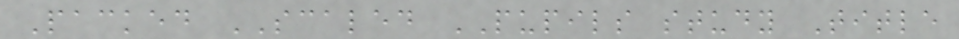Packed SCALED PUPILS study Title
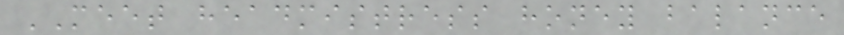MEET headmistress honey balance
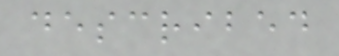described
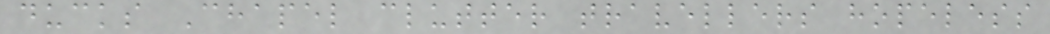ducks Chapel clutter travellers hopeless
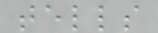tells
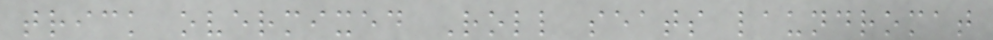trick overmixed Roll seats laundromat
